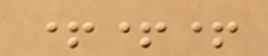+++
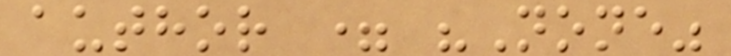author = "None"
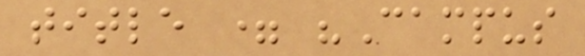title = "Campus
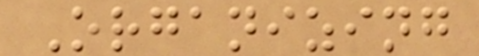Organizing
